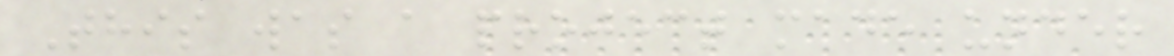This was a project made under
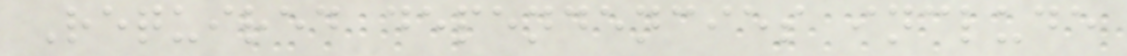Required dependencies include
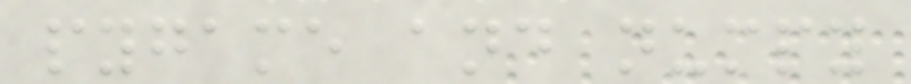pygame and numpy
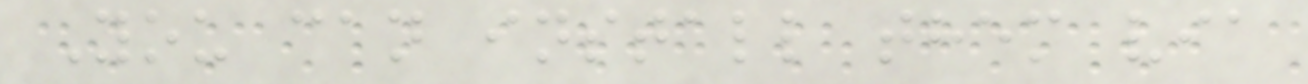You can install them via
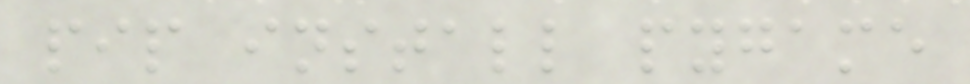pip install pygame
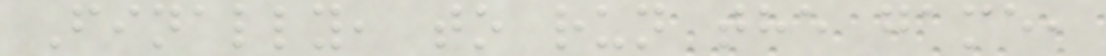Finally, to run the game,
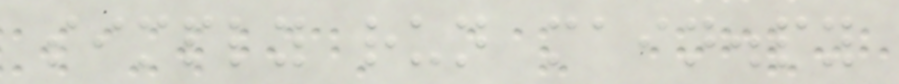simply run main.py
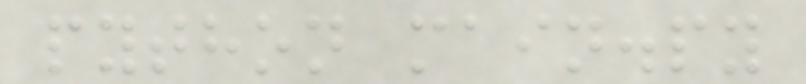python main.py
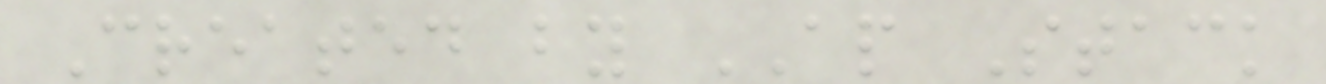Created by AP Stack
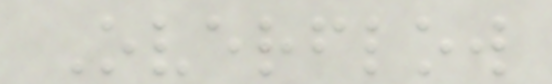Overflow
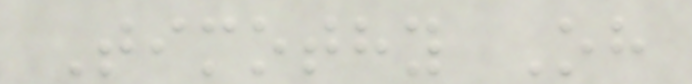Timothy Oh
